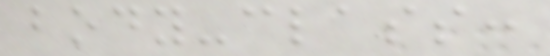body-class:
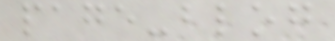page-blog
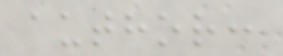author:
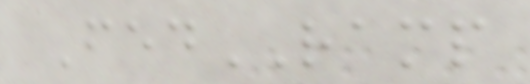FedRAMP
